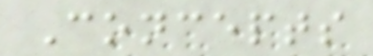Concepts
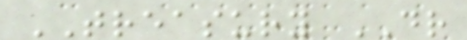TREASURY DR
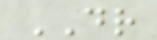DR
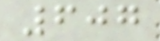607
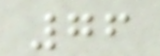76
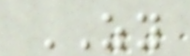ZY
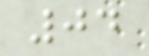04
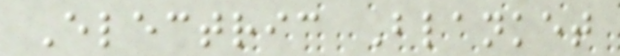Electric Blanket
